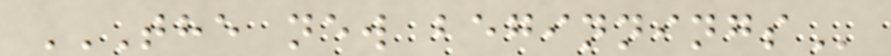THE NEW BEGINNINGS
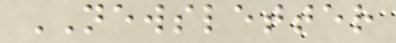NEWSLETTER
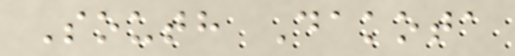South Dakota
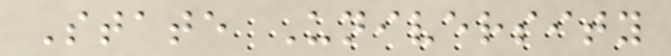State University
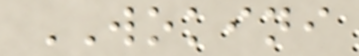WOKINI
